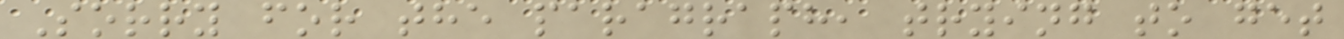Sorry for the paragraph, trying to get
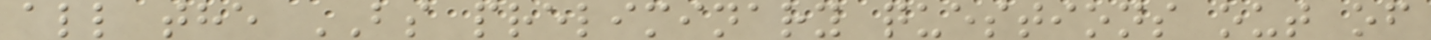all the BS preliminary questions out of
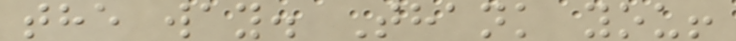the way. Thank you!
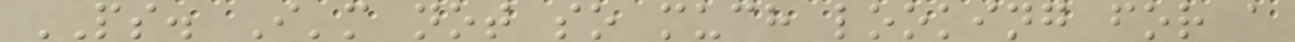PS. I'm not so much looking for a
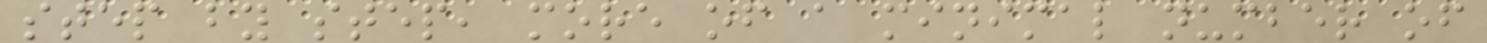step by step, more of a minimal number of
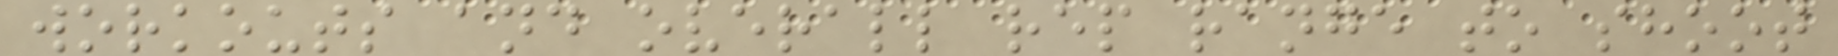workouts and overall rep range to shoot
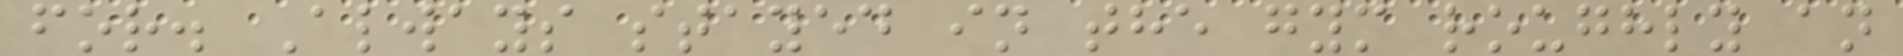for. Always stayed in the gym roughly an
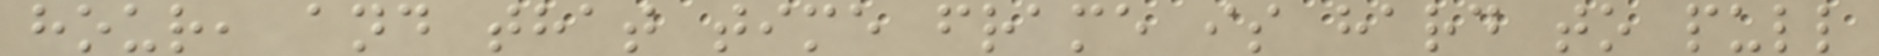hour, and that time frame is hard to pull
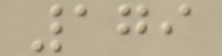179
